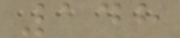148
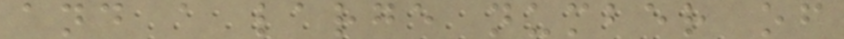and a large number of
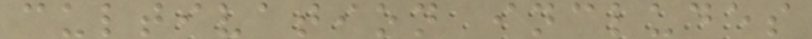cultivation includes
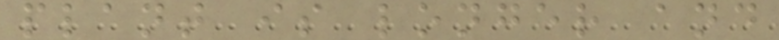plant is longer and
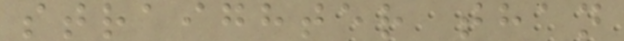straighter than
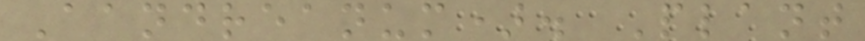Aandreanum). Plant
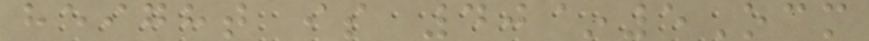height is 40~5Ocm
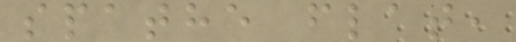spathe flat,
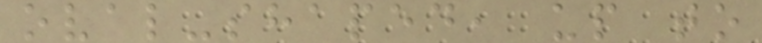oval-shaped, up to
